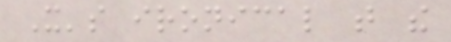It's ironical that the
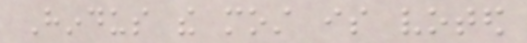Hindus the most is voted
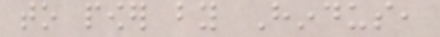to power by Hindus,
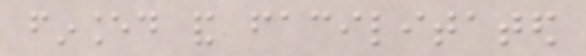financed and facilitated
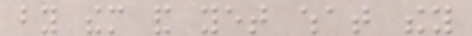by them and yet what they
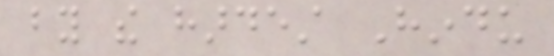by the hardest Hindu
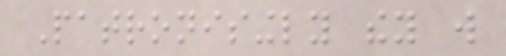Patronisingly they will
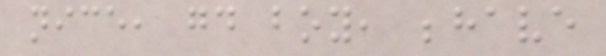nice, good boy, behave
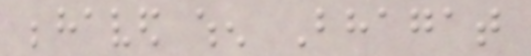behaved when Bhagat
